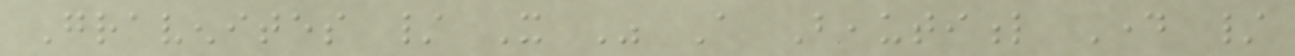Gravenites / It Was A Beautiful Day /
